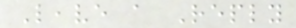Leave a Reply
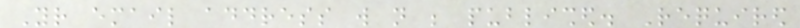Your email address will not be published. Required
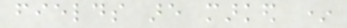fields are marked *
